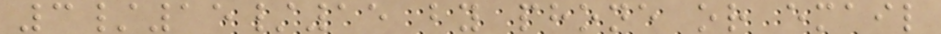3/15/15 by phone or email
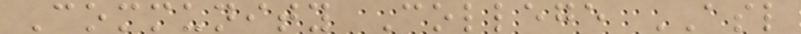Community College ASL
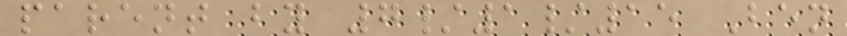parent by 7/1/15 Ben
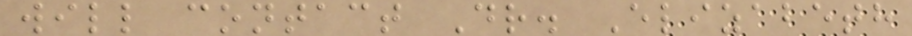will contact Dr. Elizabeth
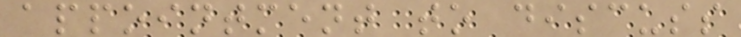appointment to discuss
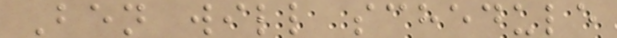Ben will schedule
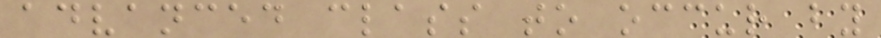advanced class to occur by
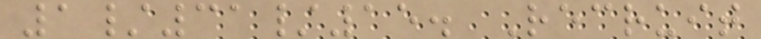1/31/15. Recruit
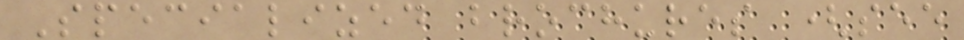Specialized brochures (see
